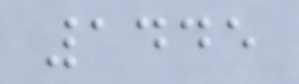1445
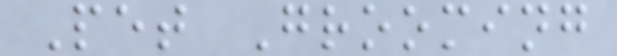Pet Grooming
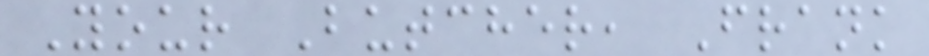Your Butcher, Frank
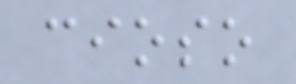cioso
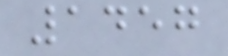1457
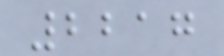2217
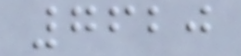7620
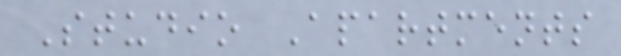Studio Apartments
